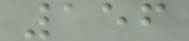156
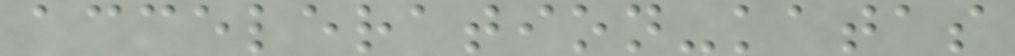acceleration-katas
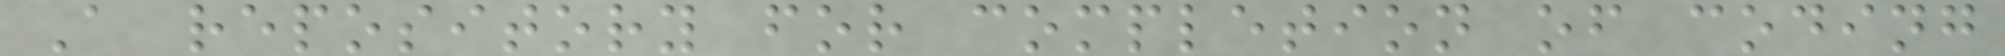A repository for completion of coding
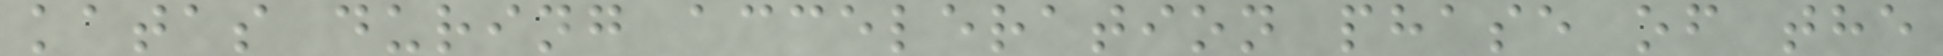katas during acceleration phase of the
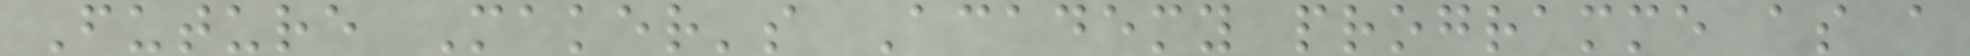Future Maker's Academy programme as a
